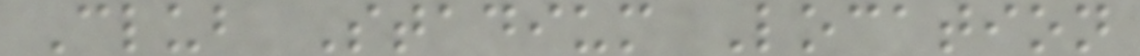Club Stadium Location
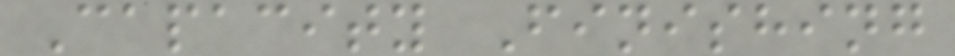Capacity Finishing
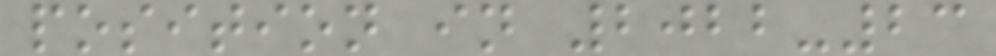position in 2022-23
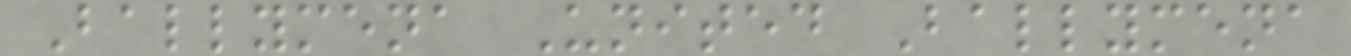Ballymena United Ballymena
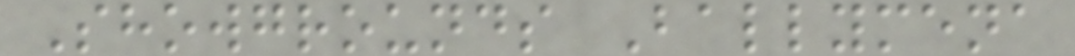Showgrounds Ballymena
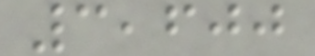3,600
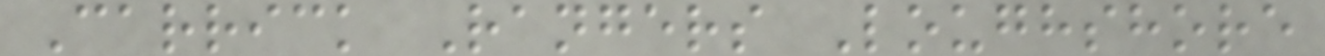Carrick Rangers Loughshore
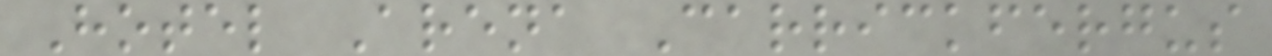Hotel Arena Carrickfergus
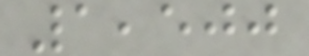1,500
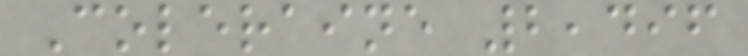Coleraine 2,496
